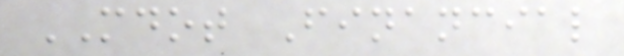MDOT Financial
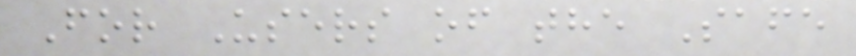For Users of the Safe
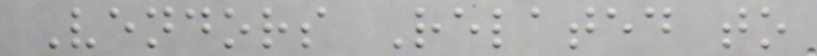Vendors Related to
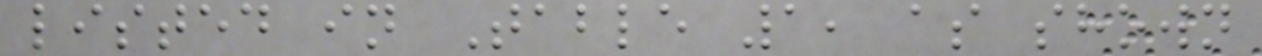listed in Table 1, as shown
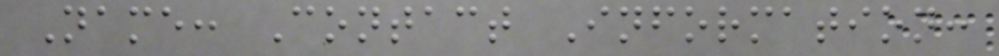Name: Contact Information:
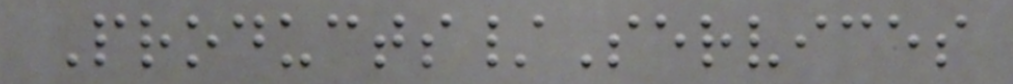Products/Services
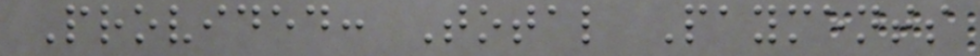Provided: Total Payments
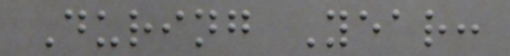During Year:
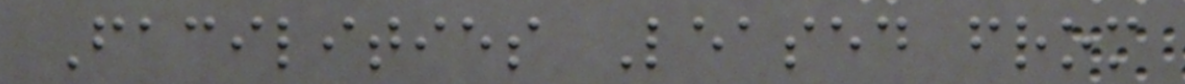Facilities Leased from
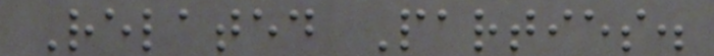Related Parties.
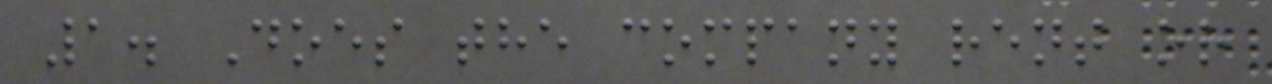1. Does the company rent or
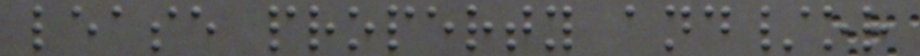lease property and/or
